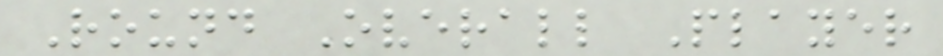Round Overall Player
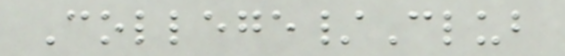College/Club
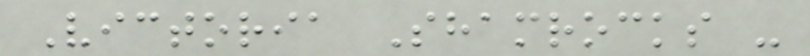Victoria Shamrocks -
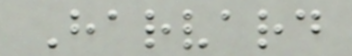Harvard
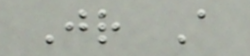Jr A
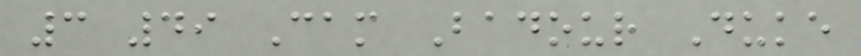3 49 Cam Badour Duke
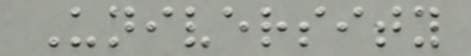University
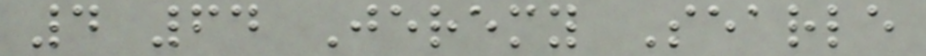4 64 Jeremy Searle
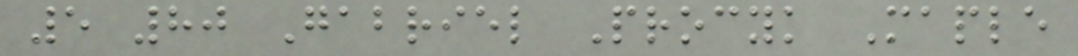5 80 Gabriel Procyk Maple
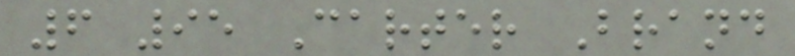6 95 Carter Brand
